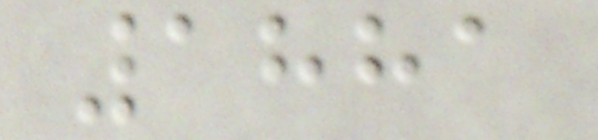1881
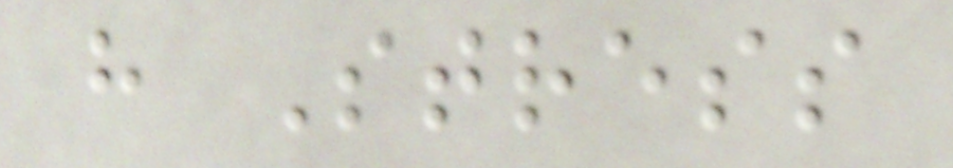h Stress
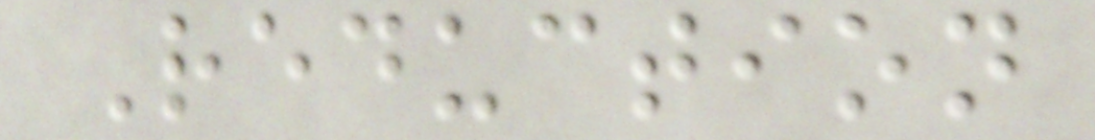Reduction
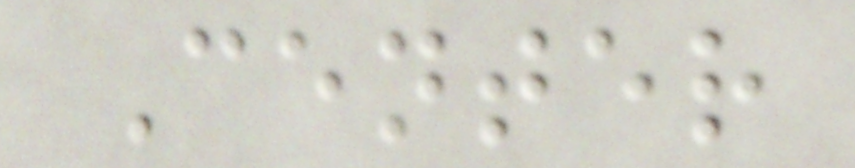Center
